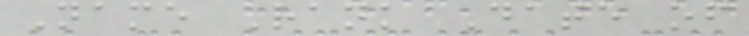Name Rank Date of
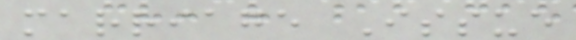marriage Issue
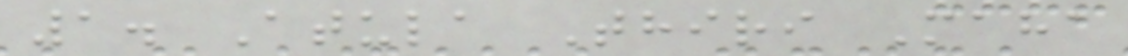1. Atula Thiri Maha
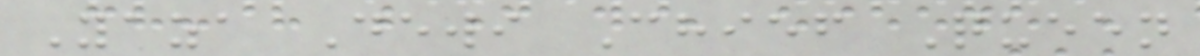Yaza Dewi Chief Queen
